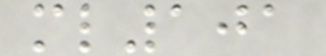ml101
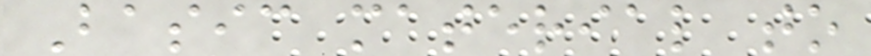Basic material to
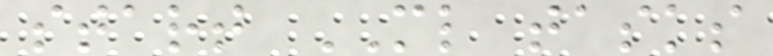start ML tasks
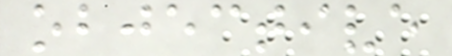objective
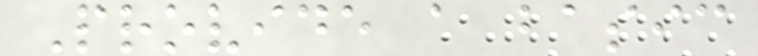Provide a basic
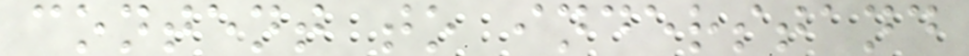content to inderstand
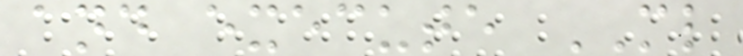and execute ML
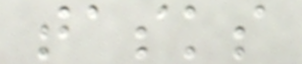tasks
